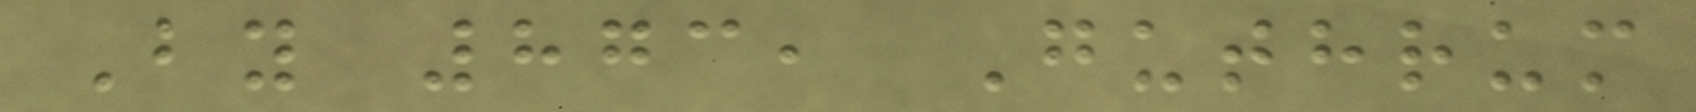By 873, Guthrum
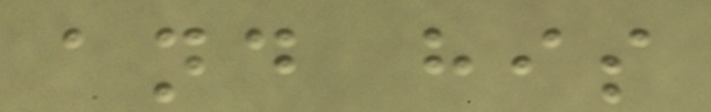and his
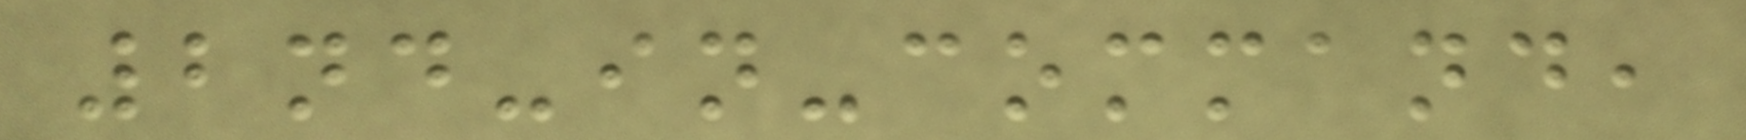2nd-in-command,
